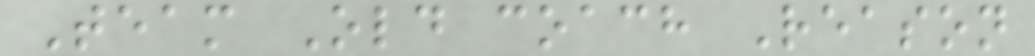Team Old coach Reason
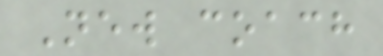New coach
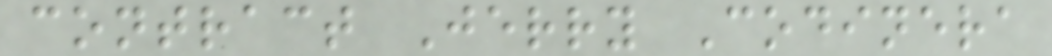contract Jerry Codinera
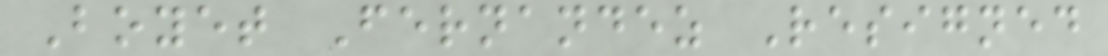Boyet Fernandez Resigned
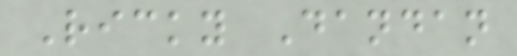Ricky Dandan
